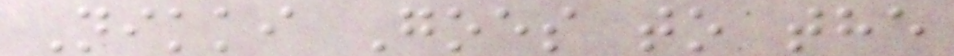Nikki Goes to the
